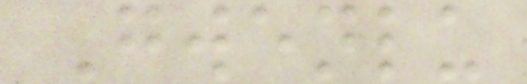Gwenlu
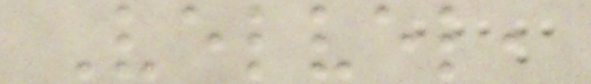Velvel,
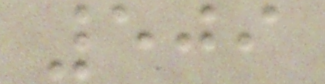509
